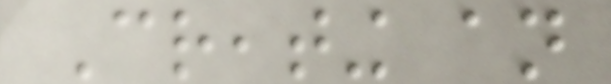Creating an
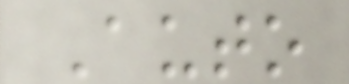Auto
